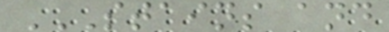STAINS AND
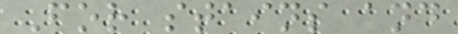For stains and
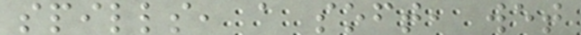spills, a soft, wet
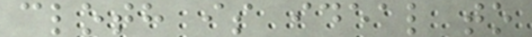cloth is ideal to
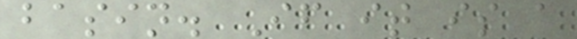basin. If it is a
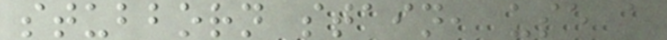stubborn stain, use a
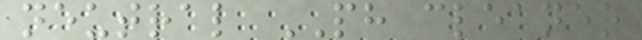neutral PH cleaner
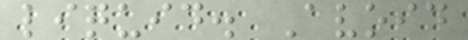liquid. Avoid
